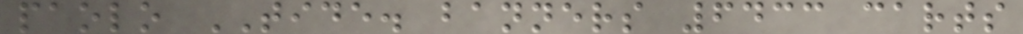paolo TIDE. banners 6433 carts
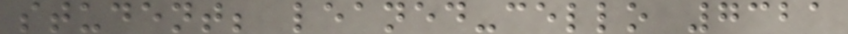student; leaned-cello 7321
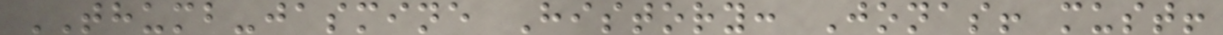THUMB-jasmine History: Jonas! must!
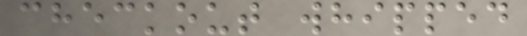checkout whipped
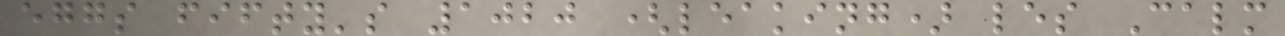eggs fifty's 1020 (leaking) les Calm
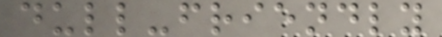dull-friendly
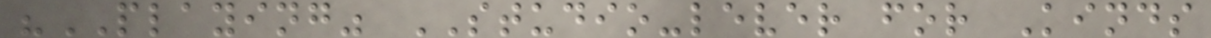"PLAYING" STUDIO-lever for Kinds
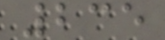235
